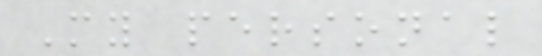My personal
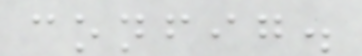config.
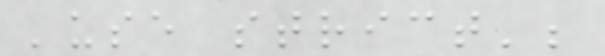'use strict';
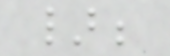};
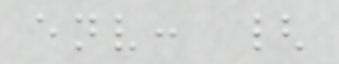env: {
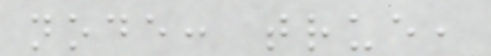node: true,
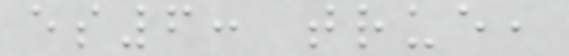es6: true,
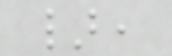},
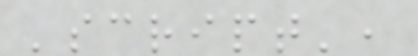'script',
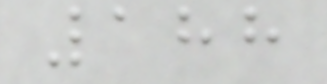188
